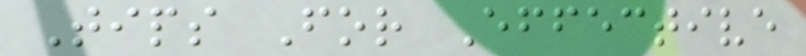Tips For Effective
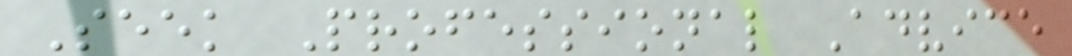Seek Professional Advice
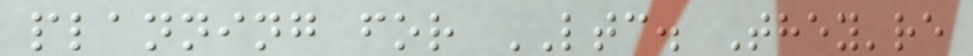planning for LTC. They're
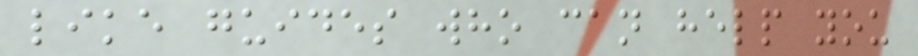like guides who can help you
